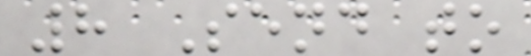8 Send to
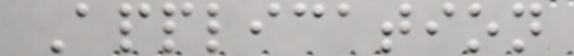Application
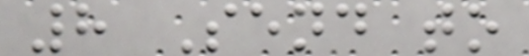8 Send to
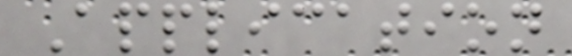Application
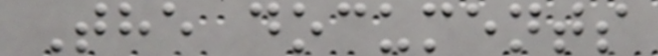The documents
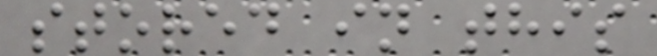stored in this
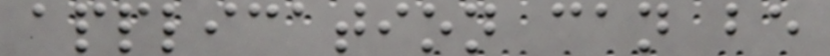application can be
